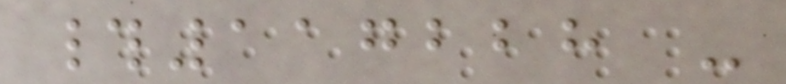#117228 -
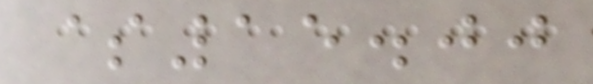$15.00
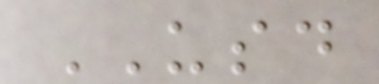USD
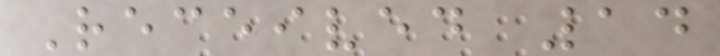Received 14
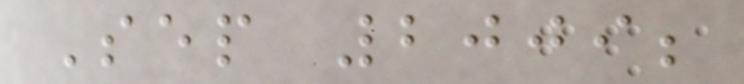Sep 2009;
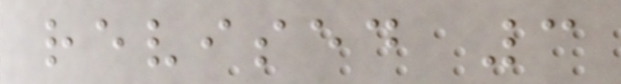revised 3
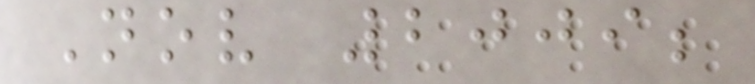Nov 2009;
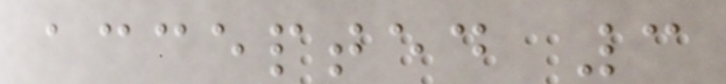accepted 3
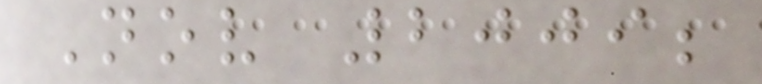Nov 2009;
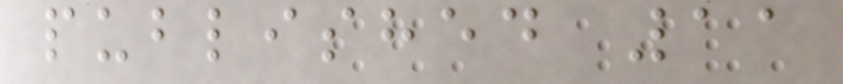published 11
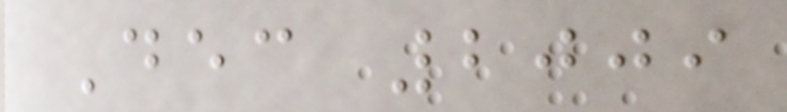Dec 2009
